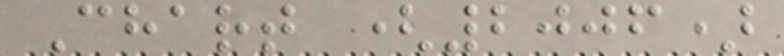Chart (2006)
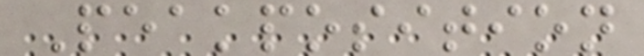Peakposition
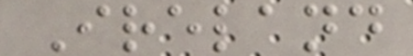Ireland
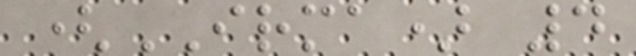(IRMA) 4
